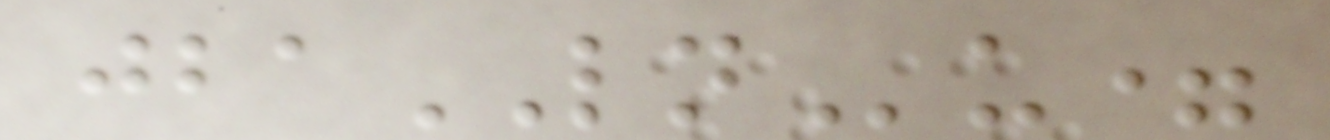jbaLNu=
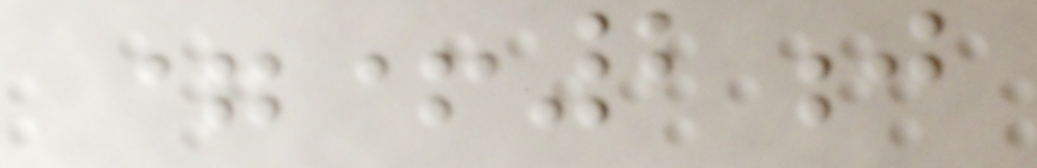=+2j
